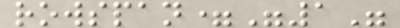rowspan="1"
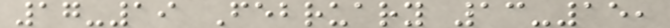17-19 February 13-15,
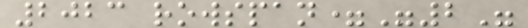2023 rowspan="2"
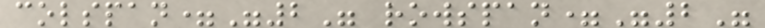colspan="2" rowspan="2"
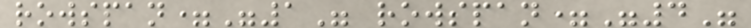rowspan="1" rowspan="4"
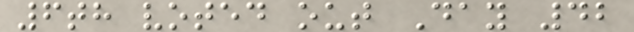6th voted out Day 42
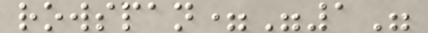rowspan="1"
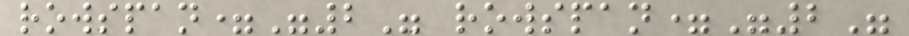rowspan="2" rowspan="2"
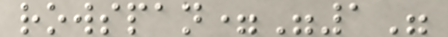rowspan="1"
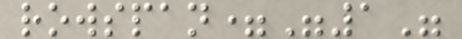rowspan="1"
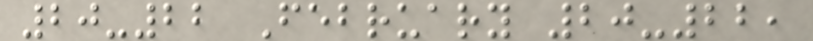20-22 February 20-22,
